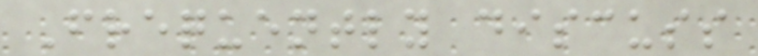Frequently discuss
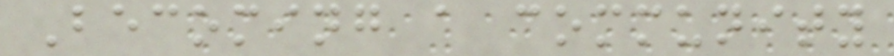Becoming a community
